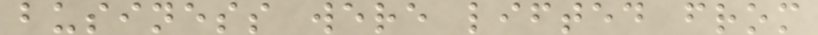business were lifted from
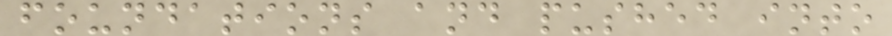foundations and pushed into
